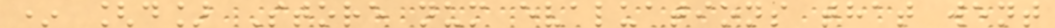* [d] Store num evaluations that went
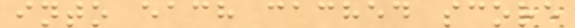into each cached score
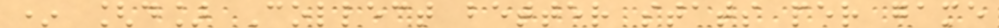* [d] Collect better stats per game
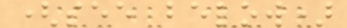(see below)
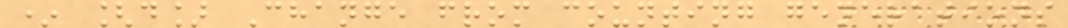* [d] Change from counting generations
